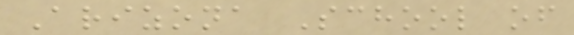Arizona School of
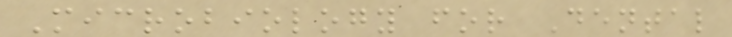Microbiology for Dental
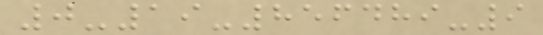0-19-856489-9
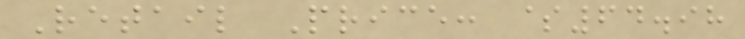Retail Price: $64.98
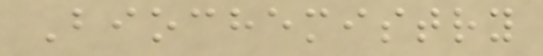Biochemistry
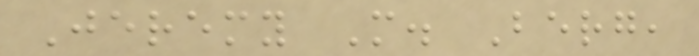Jeremy M. Berg,
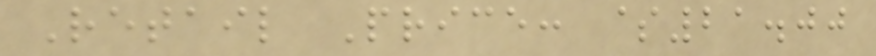Retail Price: $21.00
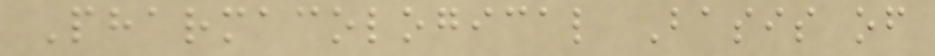Pharmacological Basis of
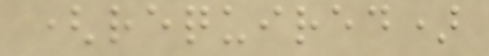(required)
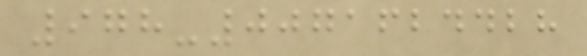978-0071624428
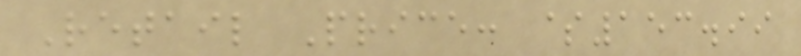Retail Price: $153.99
